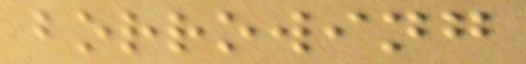borrowing
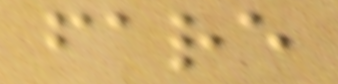fare
